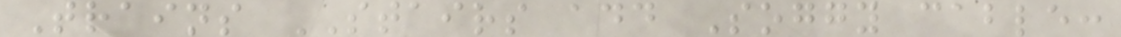Trains STAIRS add Soggy cable:
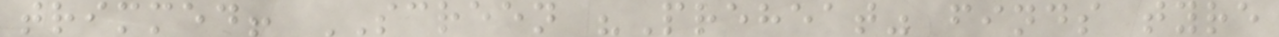trimmed! SCREEN "Preheat" finds tyre
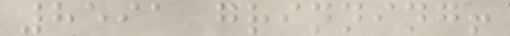8591 grinning!
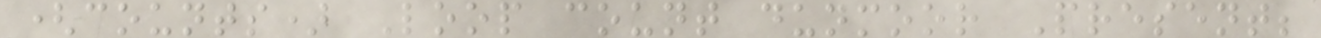(counts) Loop count dunmoor Present;
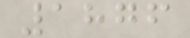1876
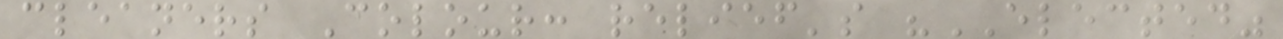cleaners Colour: relief's "ELECTED"
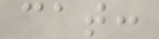cat:
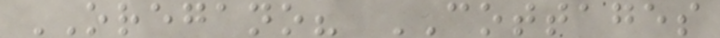OREGANO? COTTAGES
